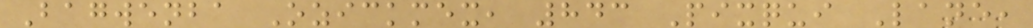Bagwenba Ozickmex, 843 Pixqui Lane,
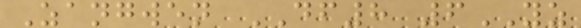Zangwen DF8 6YZ
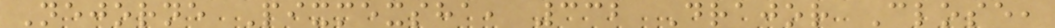Nejorne Pixmexsha, 332 Drajor Close,
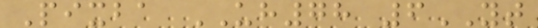Pixba UH78 6YT
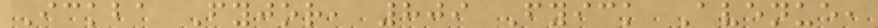Ickba Fyjor, 809 Fyick Avenue,
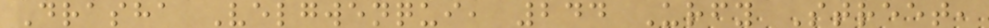Drasha Velgwenqui, 244 Urfy Street,
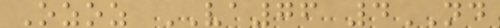Ozoz VA76 4ND
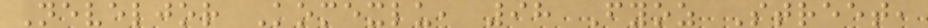Neveljor Komexlu, 98 Fyoz Street,
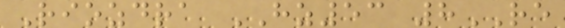Riozdra HZ53 8RE
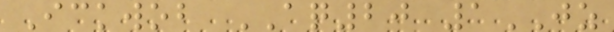Ickwob AQ20 1JZ
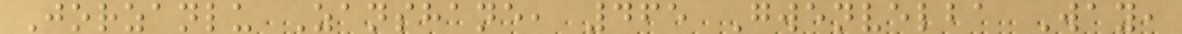Jorzanlu Zanshane, 465 Gwenvelba Way,
